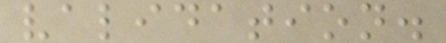validation.
